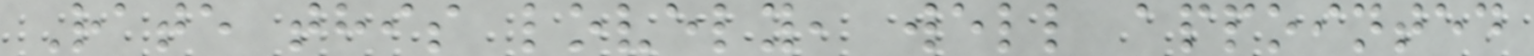Rate this lovely, well appointed
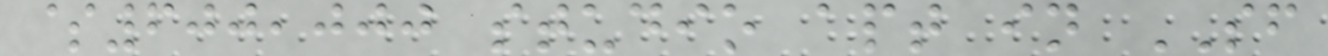$600,000 studio apt in SF
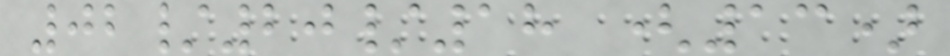02/20/18 (13)
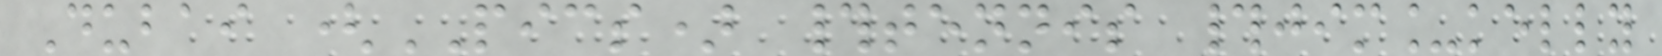Dubai (PICS) #tennis #jim_kelly
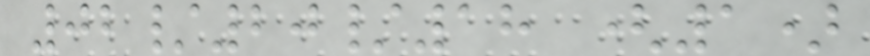02/20/18 (1)
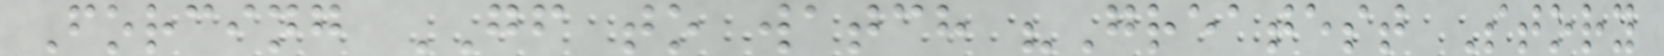Forcing GF to watch "Greatest Story
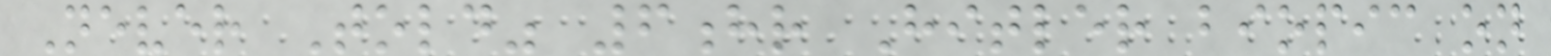Never Told" 6hr Hitler biopic on
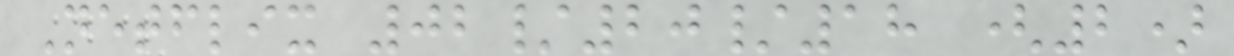Netflix 02/20/18 (2)
